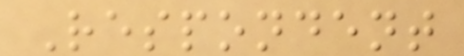Respondent
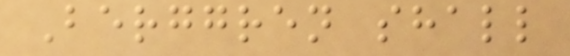Berggren shall
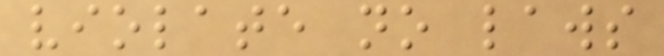violate no laws
